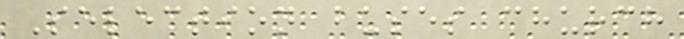Selection buses church
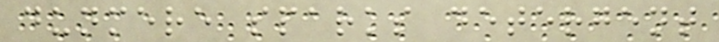dunmere sparks detergent
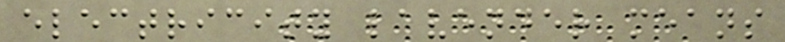electricity lavender means
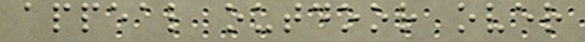appeal outdoor over
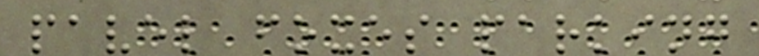pavel foxes parking
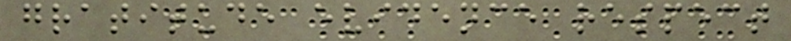gratitude evidence respect
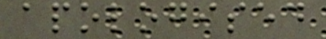apologised
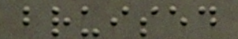bruised
